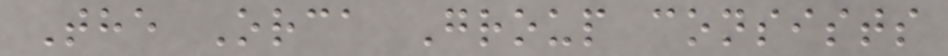The Orca Group consists
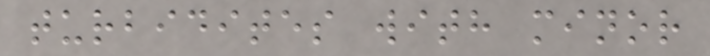turbidites with minor
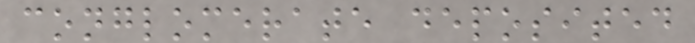conglomerate deposited
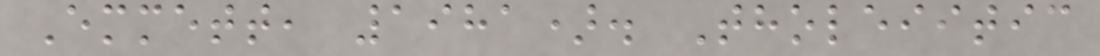Emmett, 1981). Tholeiitic
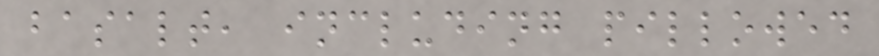basalt, including pillowed
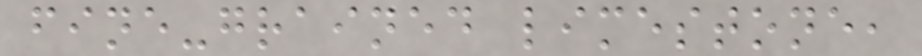fine-grained limestone,
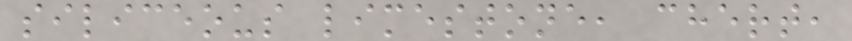siliceous limestone, chert,
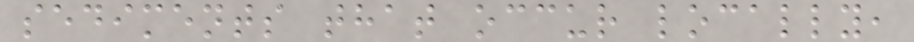sediments that occur locally,
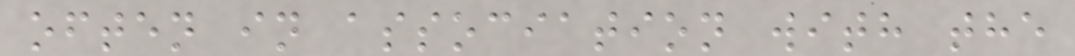often in association with the
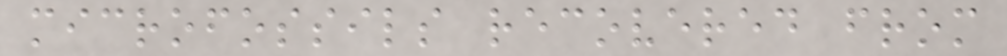microfossils recovered from
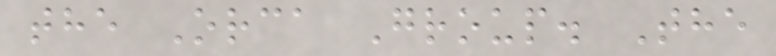the Orca Group. The
